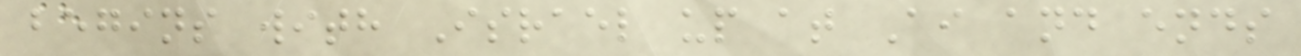begins with Israel up at Ai and ends
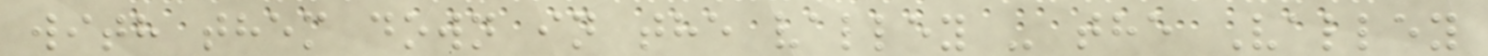with them down in the valley - the Valley
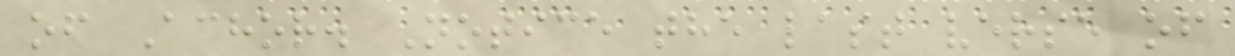of Achor. Notice the last verse of
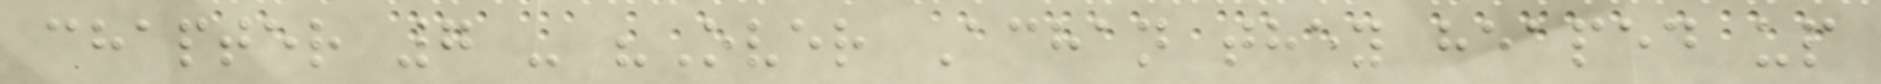chapter 7 - "Over Achan they heaped up
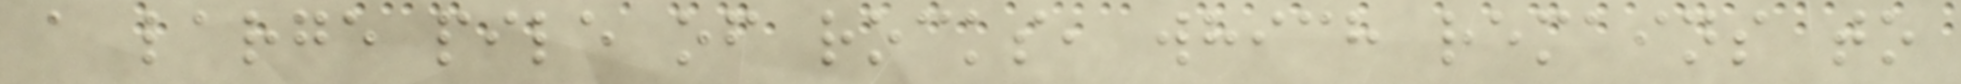a large pile of rocks, which remains to
